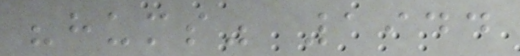"hums" 1944
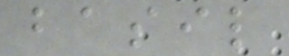basil
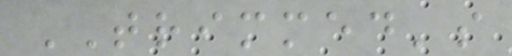TRIMMED's
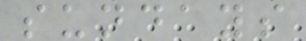sundays
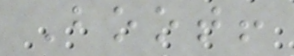Boot!
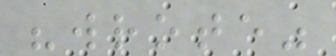"wrote"
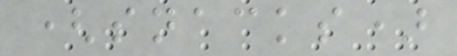(snacks)
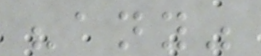"any"
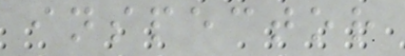inspector
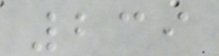239
